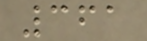361
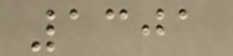1301
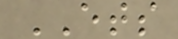ETS
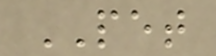PET
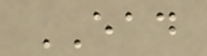EAD
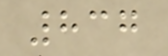837
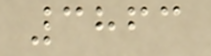3863
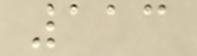113
